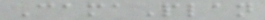CamaPlan
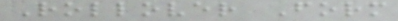Rollover Form
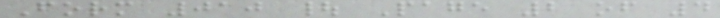Form 010 | Page 2 of 4
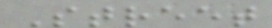Street
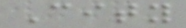City
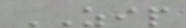ZIP
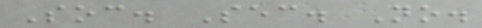Soc. Sec. No.
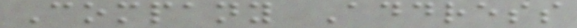Company Address
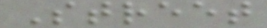Street
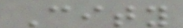City
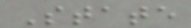State
